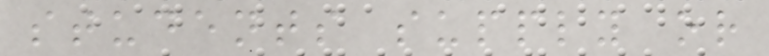students supply or
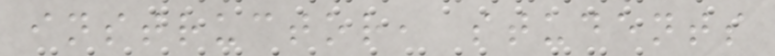instructor, students
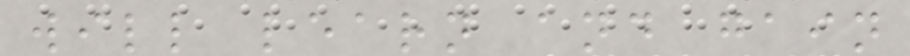will learn and gain
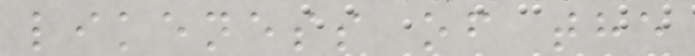likeness of the
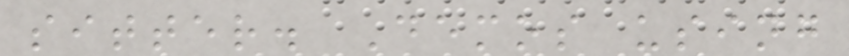sitter. Demos using
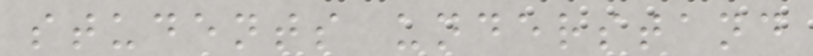students understand
